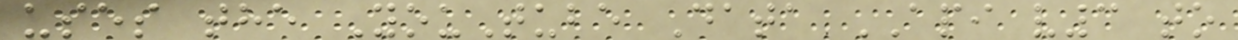uses the YouTube Data API v3 to
